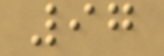97
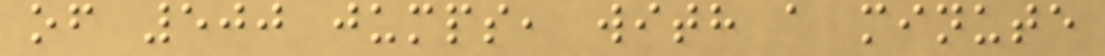of 500 jumps, with a minute
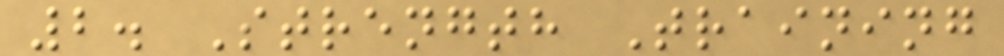2. Strength Training
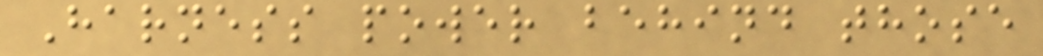Harness power behind those
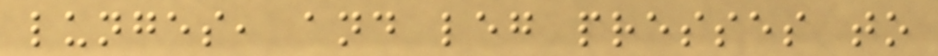lunges, and leg presses to
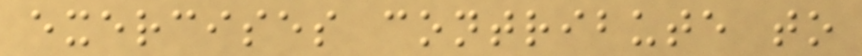exercises contribute to
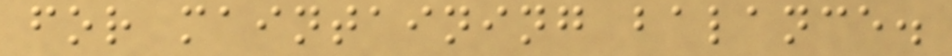for maintaining balance.
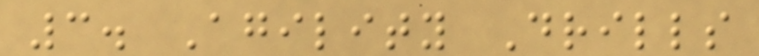3. Agility Drills
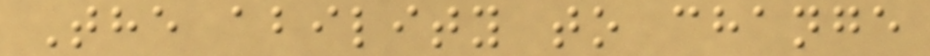The ability to change
